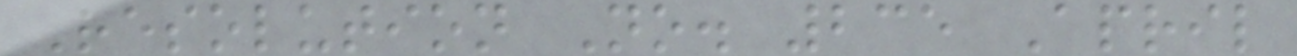Resolution No. 235 April
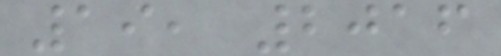19, 2016
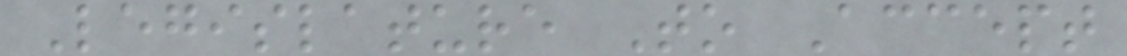Legislature To Accept
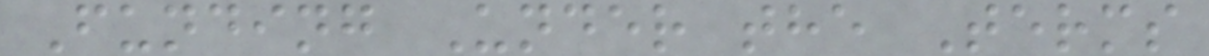Funding Under the Terms
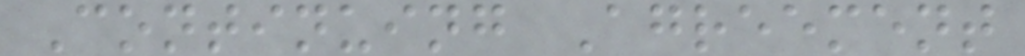Continuing Agreement
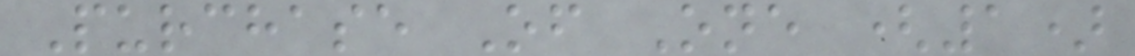Purchase Of One (1)
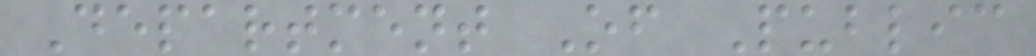Department Of Public
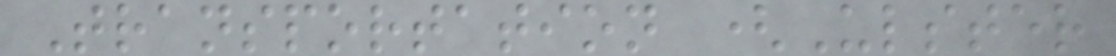Transportation (Ulster
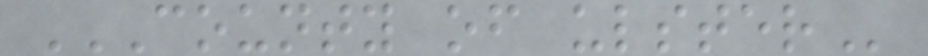COUNTY OF ULSTER
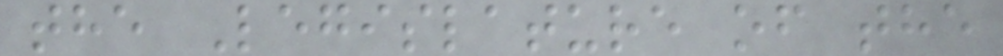the Legislature of the
